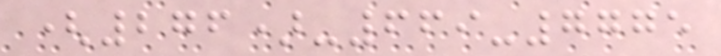(276)-669-7775
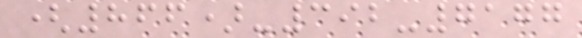(866)-392-7177
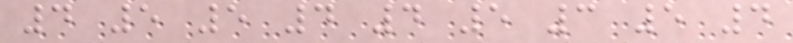4 5 5 4 4 5 3 5 4
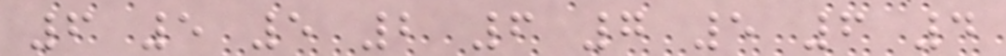6 5 5 2 6 7 5 6 4
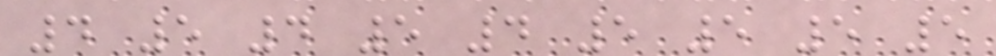4 5 4 5 4 5 5 5 5
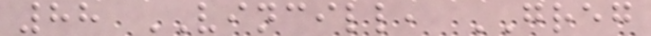88 VINCILL, GREG
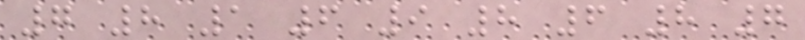7 8 1 6 9 8 6 8 7
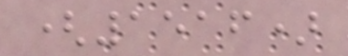(1516)
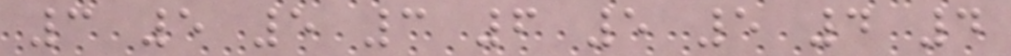3 5 5 3 6 5 5 4 4
